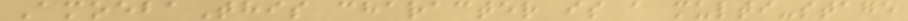AmoebaThis character is a multi-stage
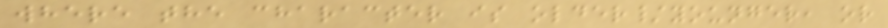where the character is older/younger, or
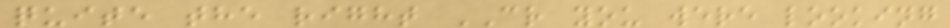quite the right CR you were looking
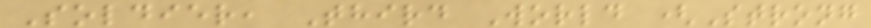Soldier, Third World (Strong
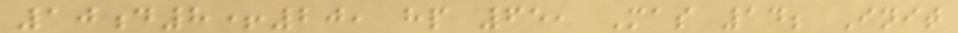10d8+20, hp 65, Mas 14; Init
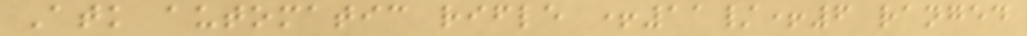Atk automatic rifle +11/+6 ranged
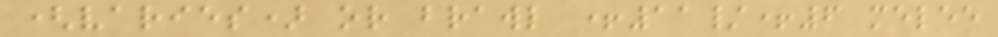(varies) or brawl +11/+6 melee
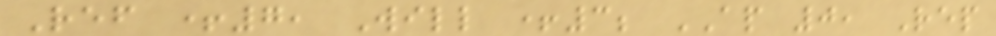Ref +7, Will +3; AP 0, Rep
